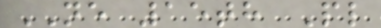NE 15th Pl
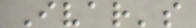Ivar's
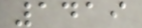1419
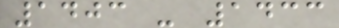1403 - 1433
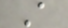A
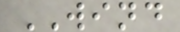WIND
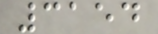3154
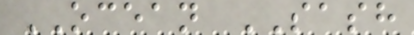OCEAN SASH
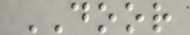DOOR
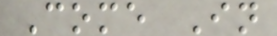Come In
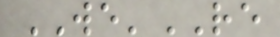WE'RE
